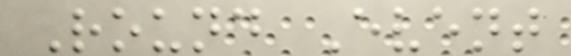Round Event
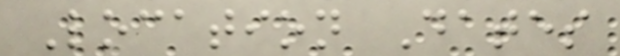Location Dates
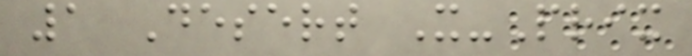1 Desert X-Prix
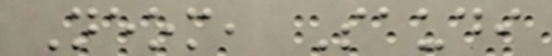Neom, Saudi
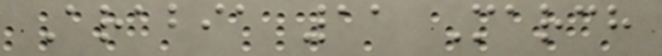Arabia 11 March
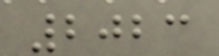2023
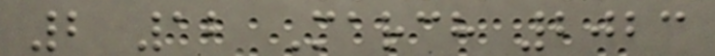2 12 March 2023
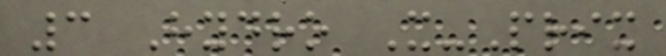3 Hydro X-Prix
